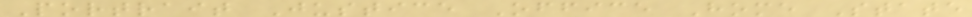Portrait Justice Office Home State
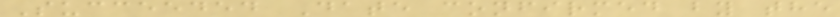Succeeded Date confirmed by the
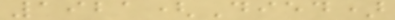1921(Died)
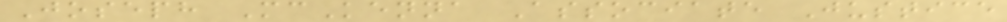Joseph McKenna Associate Justice
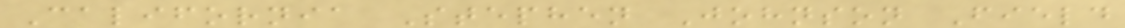California Stephen Johnson Field
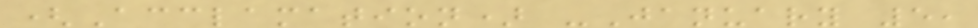(Acclamation) -January 5,
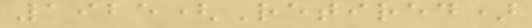1925(Retired)
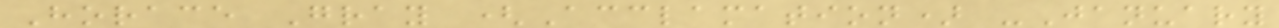Horace Gray (Acclamation) -January
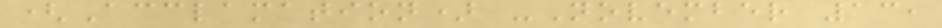(Acclamation) -November 13,
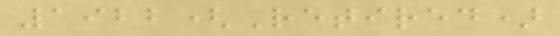1922(Retired)
